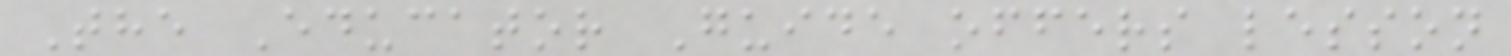The Educator Guide offers lesson
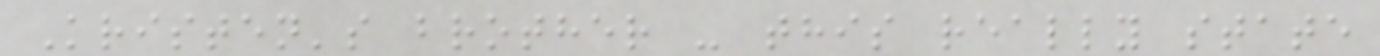Kristen's brother - this really state
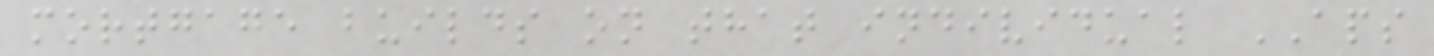mortgage builds on that individual APS
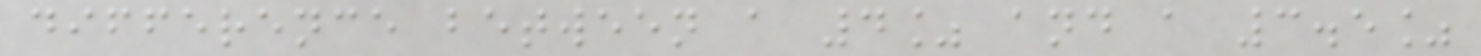difference between a 4% and a 3.5%
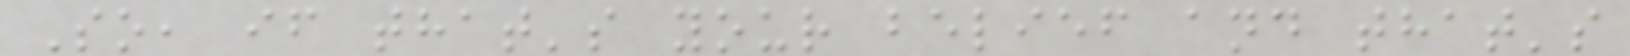So, if that's your belief and that's
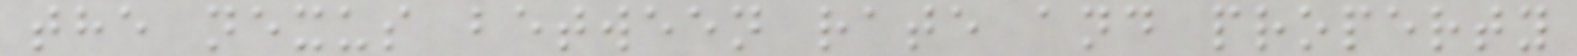the nexus between rate and property
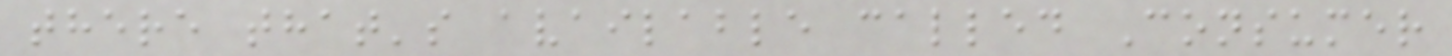there that's available called Consumer
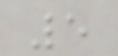5
